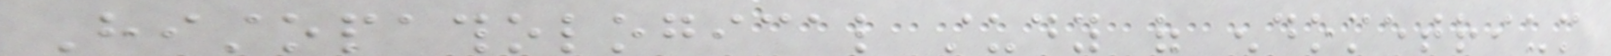Histopathological study of endometrium
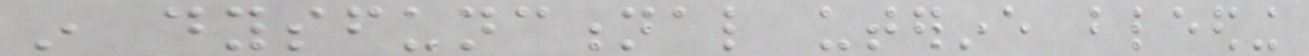in dysfunctional uterine bleeding
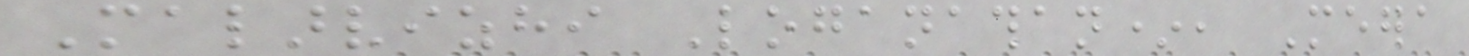Malarvizhi Loganathan*, Meera
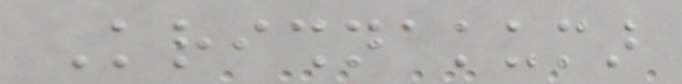Krishnakumar
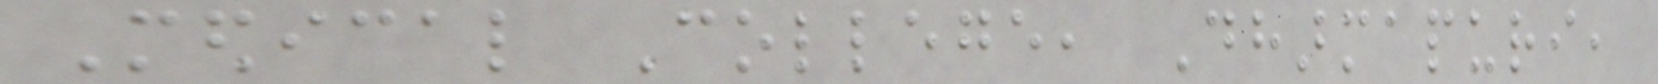Medical College, Dharmapuri,
